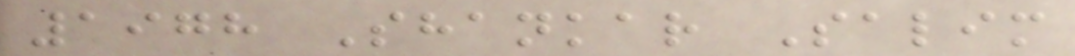1978 Shankar Salim
